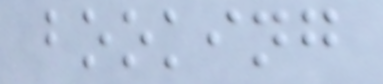booking
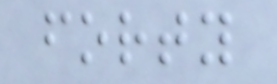forty
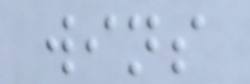wins
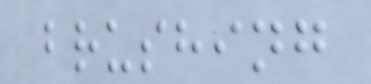brushing
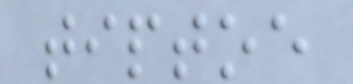tiptoe
